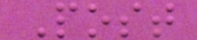Post
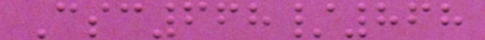Csc668/868
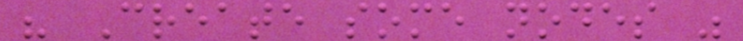" Create some nodes "
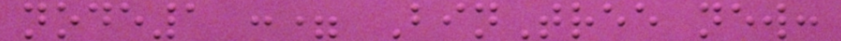node1 := BinTree new:
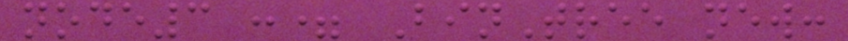node3 := BinTree new:
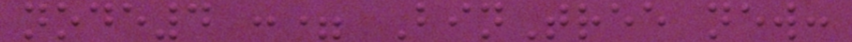node4 := BinTree new:
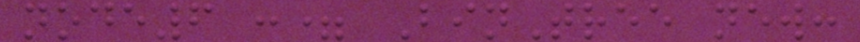node6 := BinTree new:
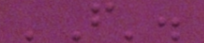'F'.
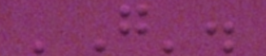'G'.
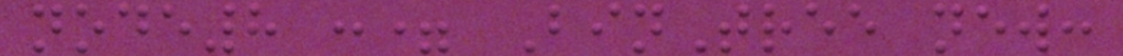node8 := BinTree new:
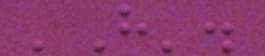'H'.
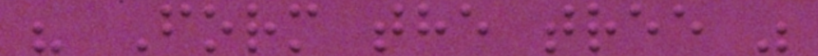" Form the tree "
